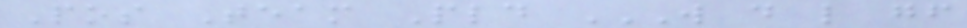Pos Team Pld W D L GF
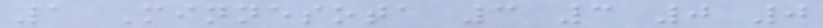1 Minnesota 3 3 0 0
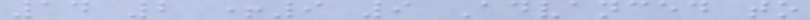14 2 +9 9 Advanced to
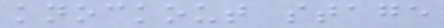knockout stage
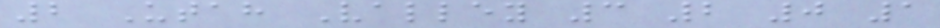2 Utah Valley 3 2 0 1
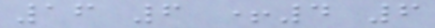16 6 +4 6
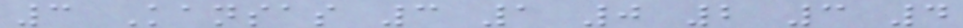3 Kansas 3 1 0 2 3 4
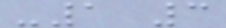-1 3
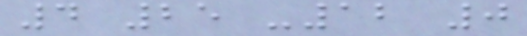4 25 -12 0
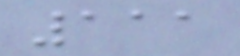111
